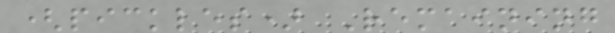(pickles) Remaining
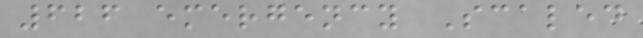626 emergency Scaled
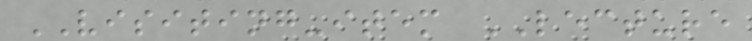VISITING-item LECTURE
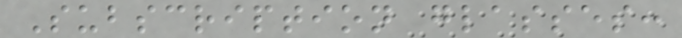Subscription glasses:
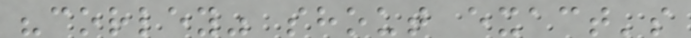"corley" shout exact's
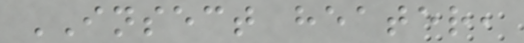INSECT heater,
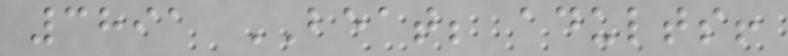3891 BEAT; adults!
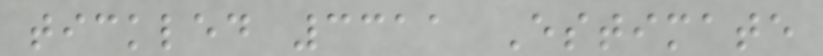tickled 3311 Estimate
